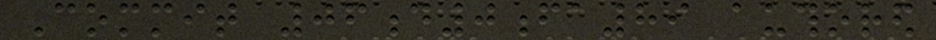Commit 06d0fa89 authored
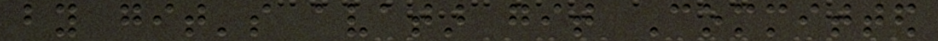by git's avatar git Committed
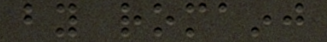by romainj
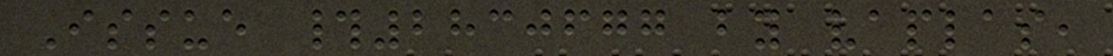Issue #2830677 by vaplas,
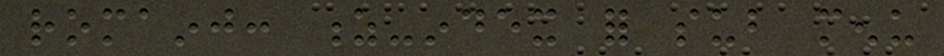romainj: z-index for sub menu
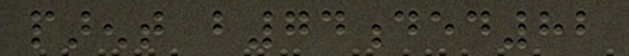parent b74ded82
